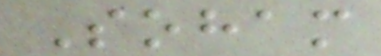Soham
